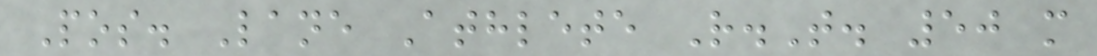Pos. Lane Athlete R.T. 50 m
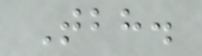Tbh.
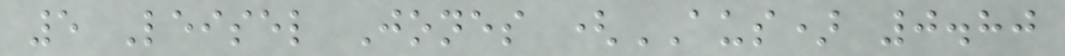5 Leisel Jones (AUS) 0.80
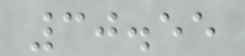30.55
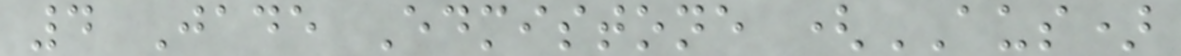4 Jade Edmistone (AUS)
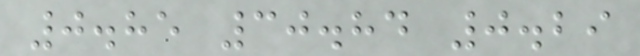0.85 30.84 0.29
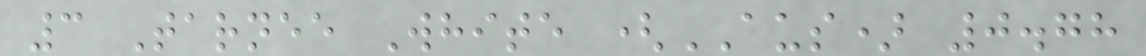3 Tarnee White (AUS) 0.78
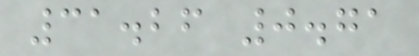31.26 0.71
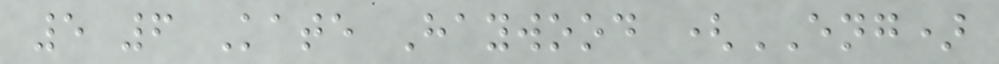5 6 Kate Haywood (ENG)
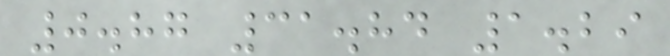0.87 31.84 1.29
